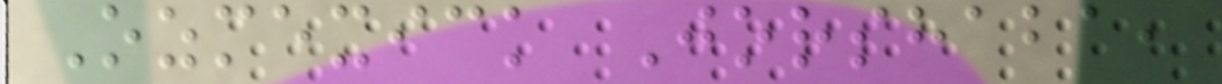Ozmexick Jorshaba,
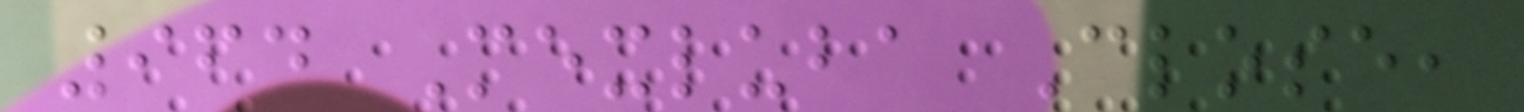964 Mexluba Close,
